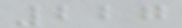227
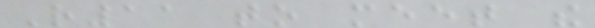R11 to meet the
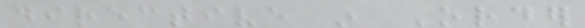directive in Order
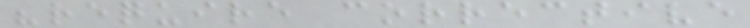"require corrective
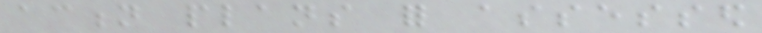action plans for assessed
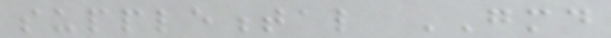supplemental GMD
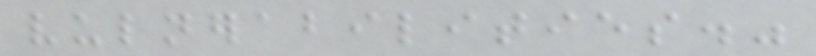vulnerabilities."
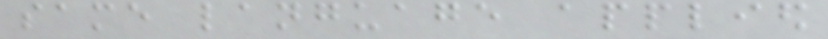same language applied
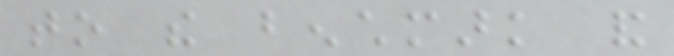to the benchmark and
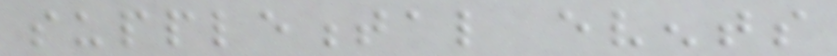supplemental events
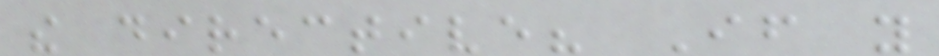the directive? If you
